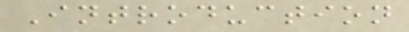Introduction
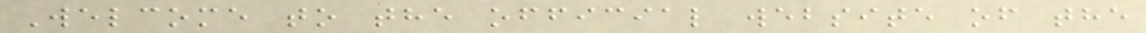Welcome to the official website of the
